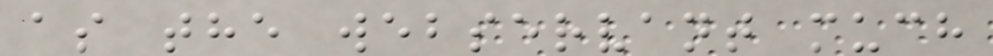as the webservant much
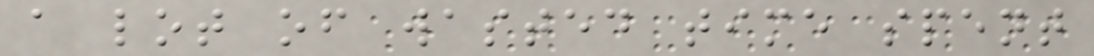a lot of wasted time spent
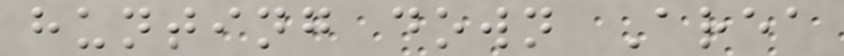hunting down Area
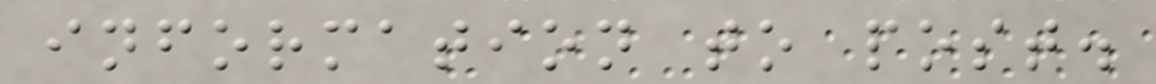information to post.
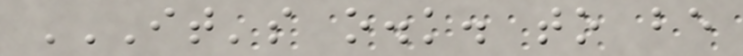IT'S O.K. TO BE
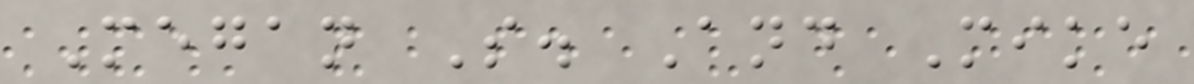Megan S. And Mike
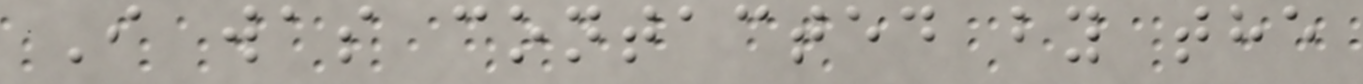I was contacted by the
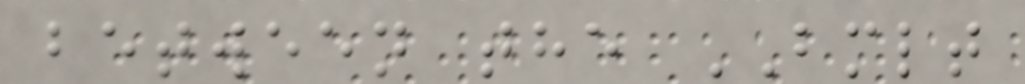between the BMLT
